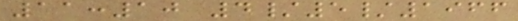11:10 4/5/1966
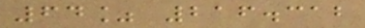64% 216.312
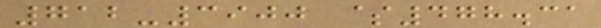712-3900 $478.31
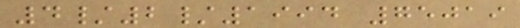4/2/1994 75019
